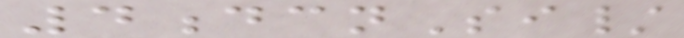4dcnSi/
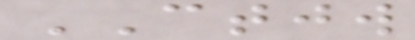CTJW
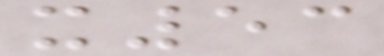x53
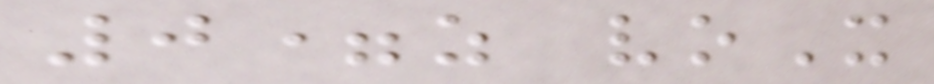0=z voX
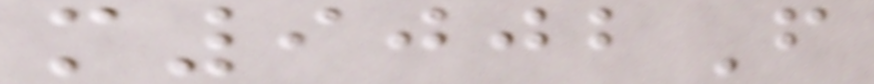m9002F
